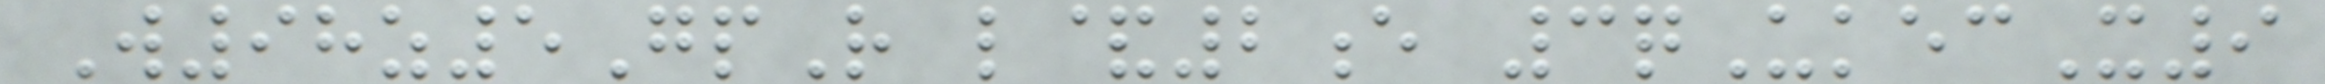W98z5GpR l&2e 3qUkecX9
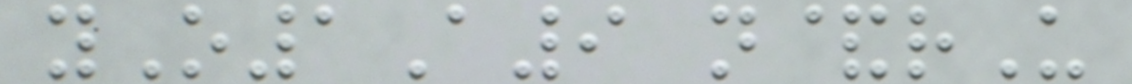yO1A9 n&rU
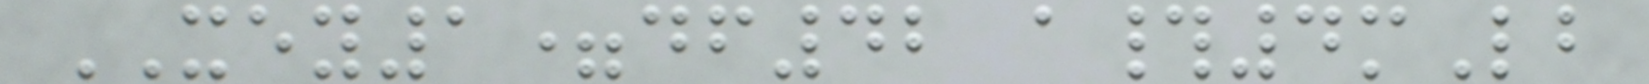XEY1=df42 a#4mLb
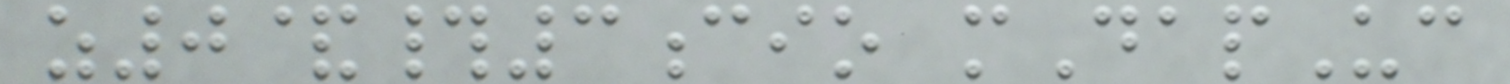z0&#3cio mDapUc
